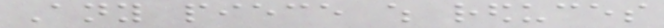Any piece which reduces
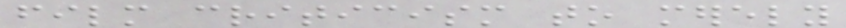film criticism to merely
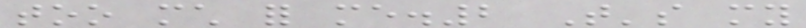too much for me.2 That's my
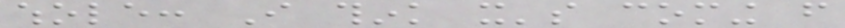whole: I think it's coming from
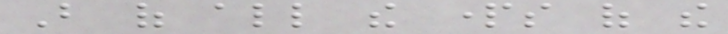But of all the parts of the
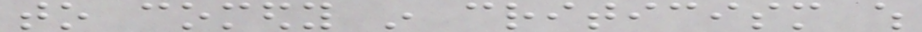to comedy in criticism which
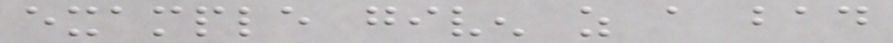example given as a bad
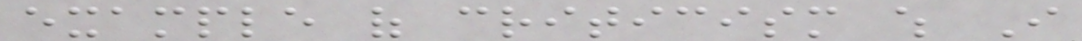example of criticism which I
